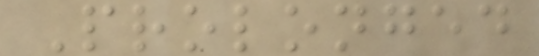Prolonged
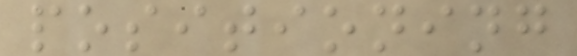positioning
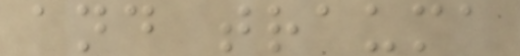and trauma
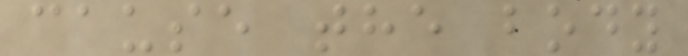cause the body
